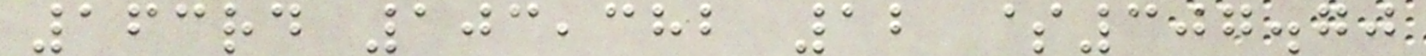163rd 103,382 12 $307.70
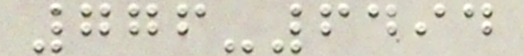776-6494
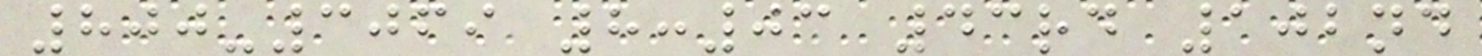800-3069 8:03 43rd 102nd
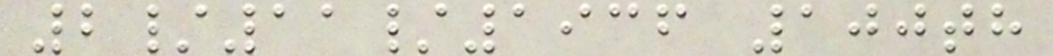2/11/1936 100th
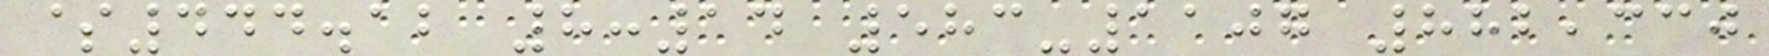$444.12 8:14 583-1107 882,330
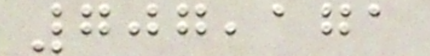707,171
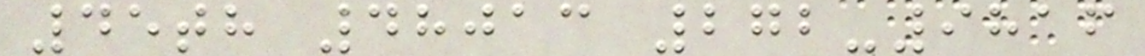45th 48013 272-9816
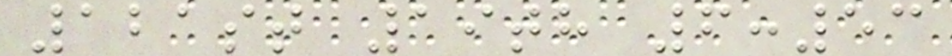121st 19th 6:53
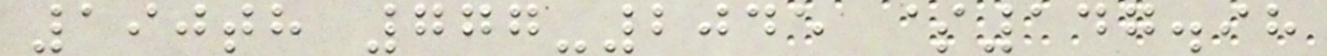190th 777-2045 $147.98
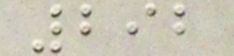292
